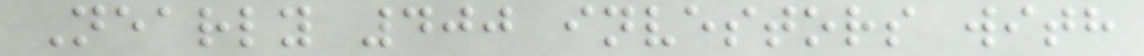Nearly 400 investors with
